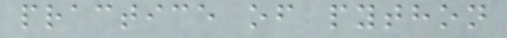practice of python
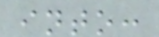into:
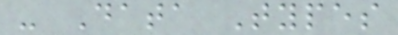- Data Types
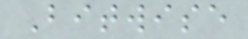Bitwise
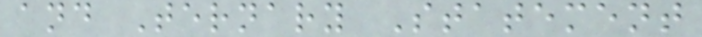and Ternary Statement
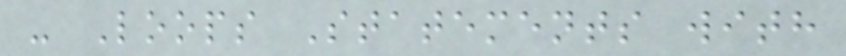- Loops Statements with
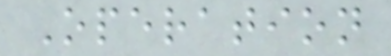Operation
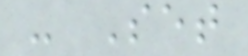- Set
